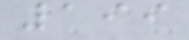199
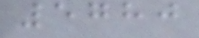5780
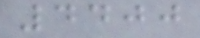4400
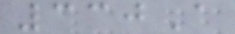330A
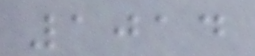1014
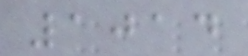1014
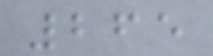265
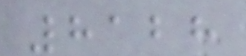8128
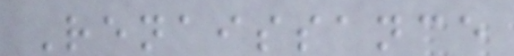Renaissance
